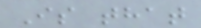Is that
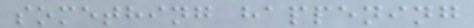something happening
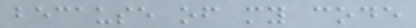because of my code
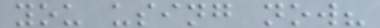you using now?
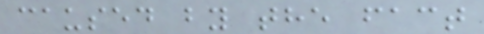caused by the fact
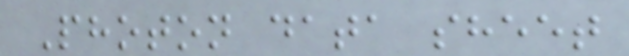Photon data sheet
